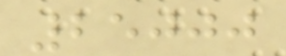25000
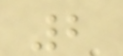2
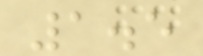1.5
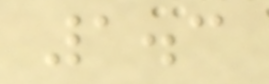1.3
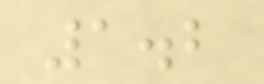1.2
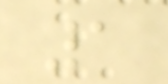1
